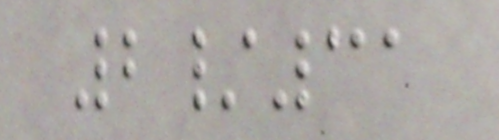2/31
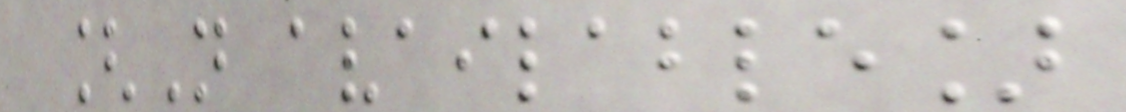[Not available]
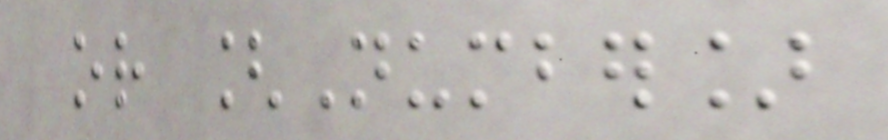or [Number]
